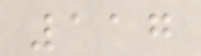117
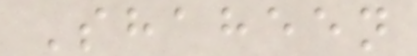Shaheen
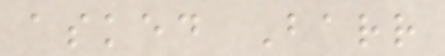asked Barr
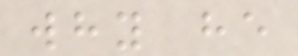why he
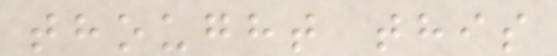thought this
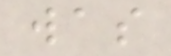was
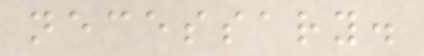necessary.
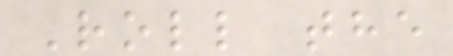Roll the
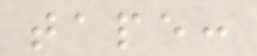tape:
